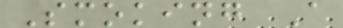Smoking A
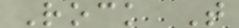Rock T
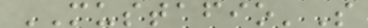MUSTAFIO'S
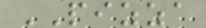PIZZA
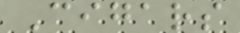Cigars
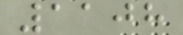1108
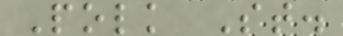Polk St.
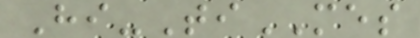Hi-TiMES
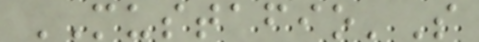MUSTAFIO'S
